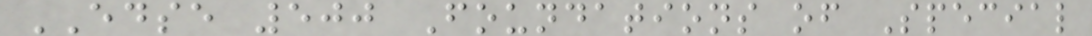EDSE 500 Foundations of Special
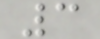3
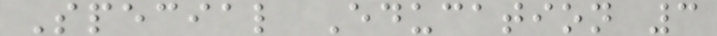Special Education 3
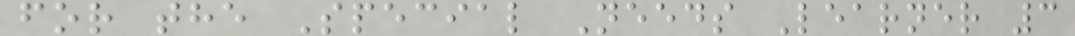for the Special Needs Learner 3
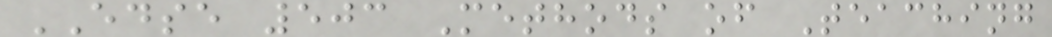EDSE 503 Methods of Teaching
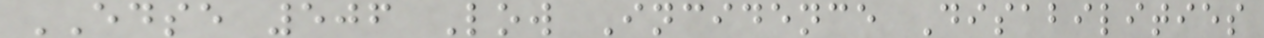EDSE 506 Low Incidence Disabilities
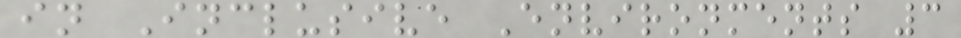in Inclusive Environments 3
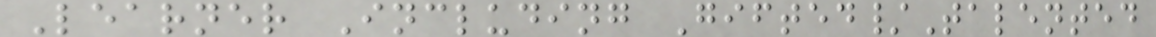Learner Including Gifted/Talented
